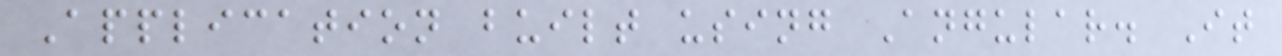Application built using Angular. It
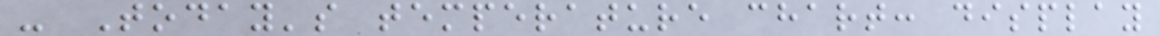- Today's temperature chart: display
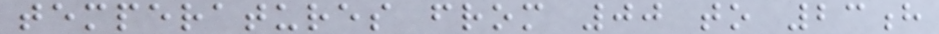temperatures from 00 to 23h
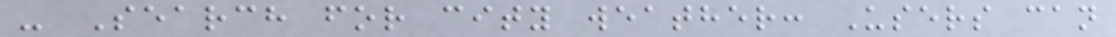- Search for city weather: Users can
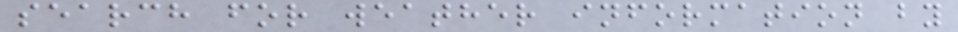search for weather information by
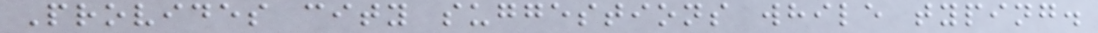Provides city suggestions while typing.
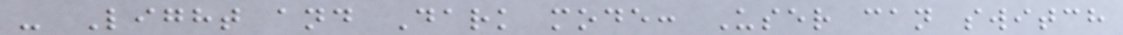- Light and Dark mode: User can switch
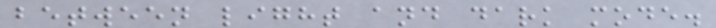between light and dark mode.
